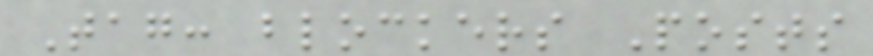Tag: blockers Posts
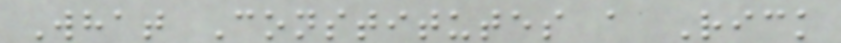What Constitutes a Rick
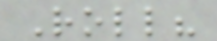Roll?
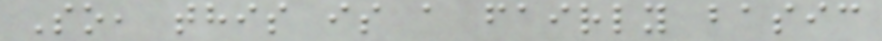So, this is a fairly basic
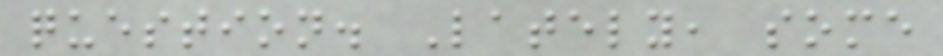question. Lately, some
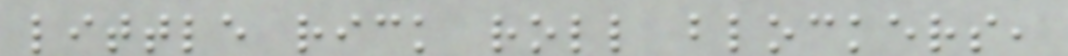little rick roll blockers,
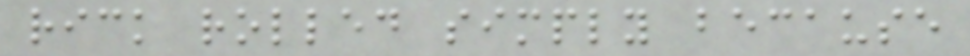rick rolled simply because
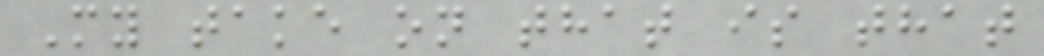My take on that is that
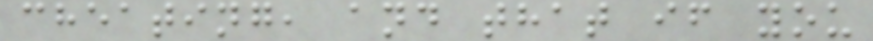cheating, and that if you
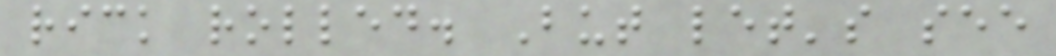rick rolled. But let's see
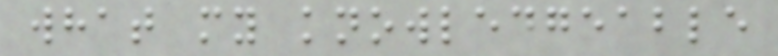what my knowledgeable
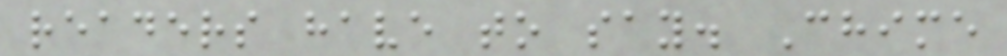readers have to say. Chime
